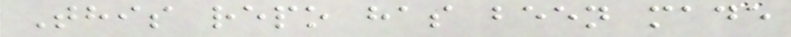This repo has been made
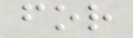for
